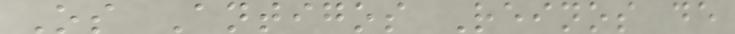Os Antigos Reinos de
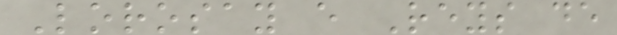Lorosay e Reys de
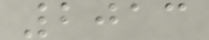2013
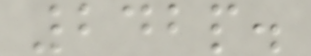242p.
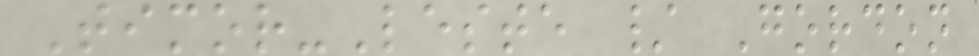Timor-Leste / Gordon
